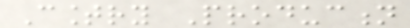Country Production
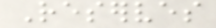Reserves
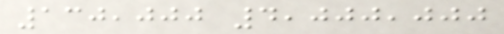130,000 4,000,000
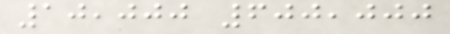10,000 600,000
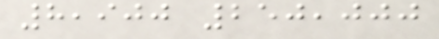8,900 250,000
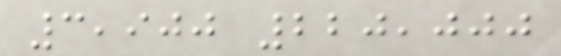3,900 220,000
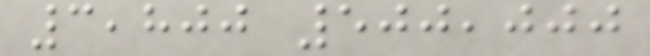3,800 500,000
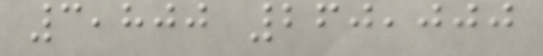3,800 260,000
